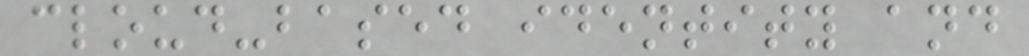cloud-based identity and
